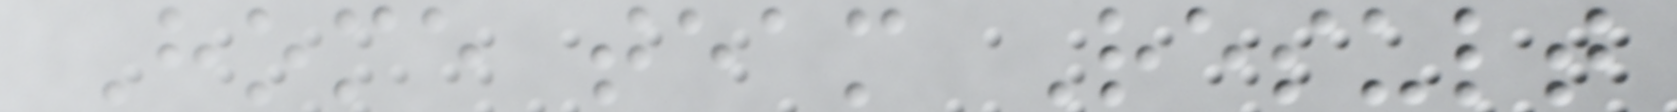Home team Result
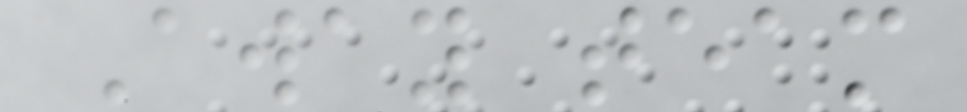Away team
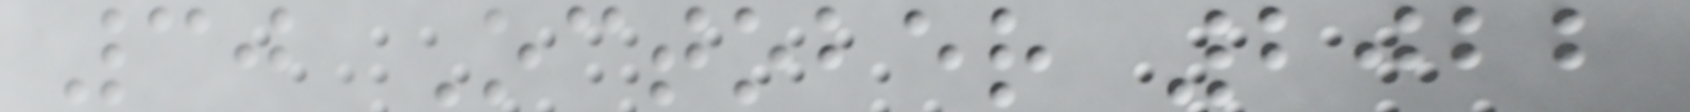30 October 2022
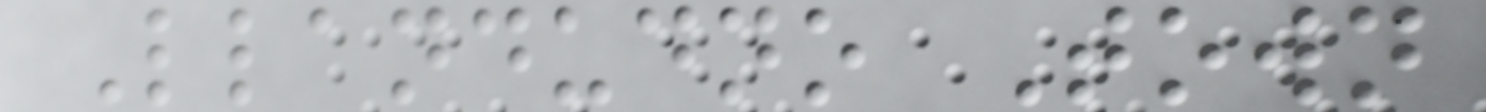Llandudno Town
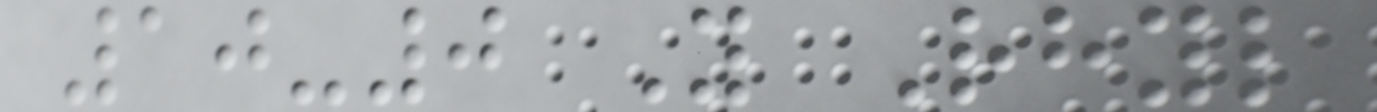10-0 Y Rhyl
